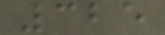325
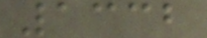1332
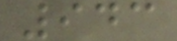943
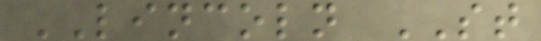LINCOLN ST
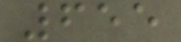655
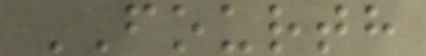FOURTH
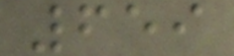659
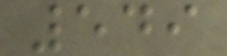549
